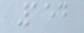154
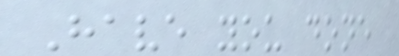Have you done
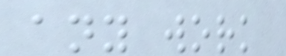any work
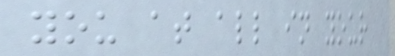you at all in your
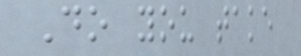Do you take
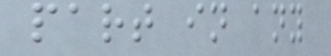part in any
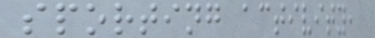sporting activity,
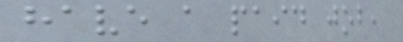have a paid job,
